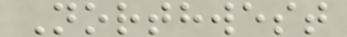Northwest
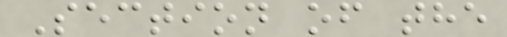Section of the
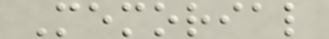Memorial
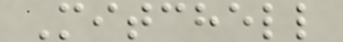Mitchell
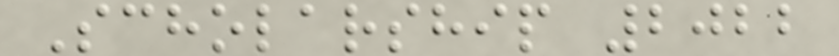Scholarship 2022
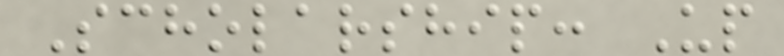Scholarship: Up
